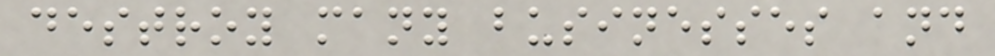destroy many businesses and
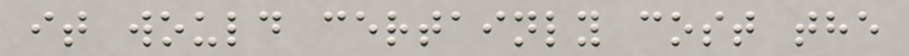it would certainly cost the
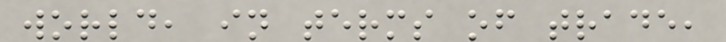world, in terms of trade,
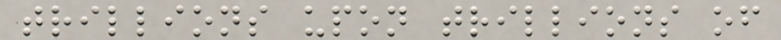trillions upon trillions of
